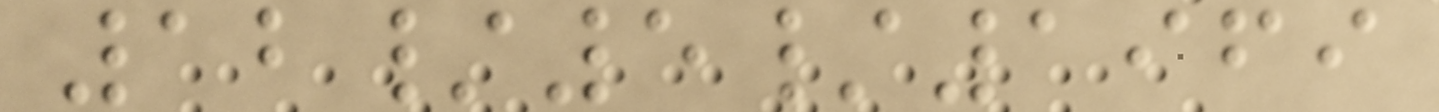12/5/1969
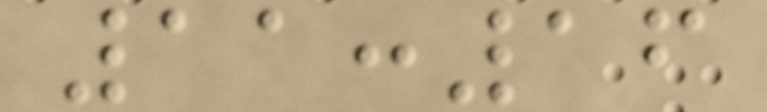11:16
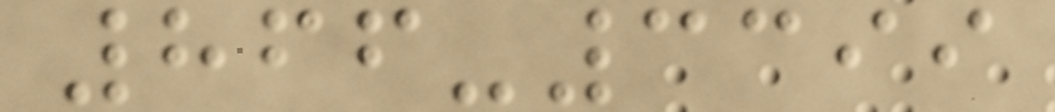866-3399
